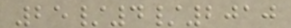25/4/2010
